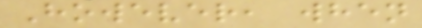However, when
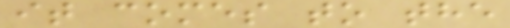it comes to the
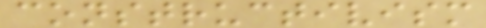constructivism
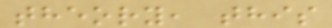theory, this
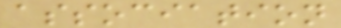association
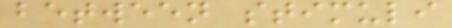between stimuli
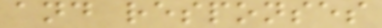and responses
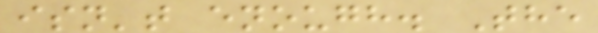isn't enough. The
